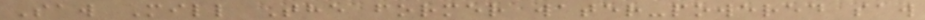Saw Mill The former water-powered saw
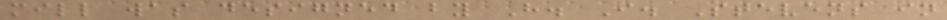mill was designed by H. I. Stevens in
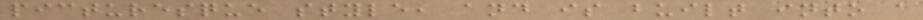picturesque style, and is built into a
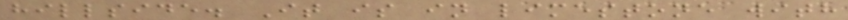hillside. It is in limestone with
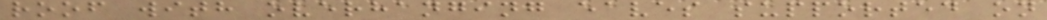roof with overhanging eaves supported on
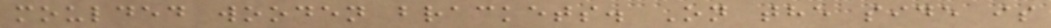moulded wooden brackets. On the side is
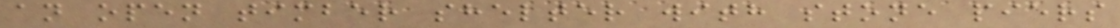an open timber shelter with stone piers
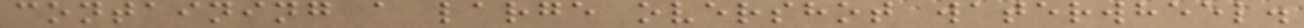containing a large overshot waterwheel.
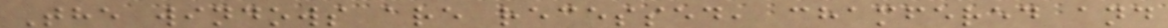The windows are recessed, chamfered and
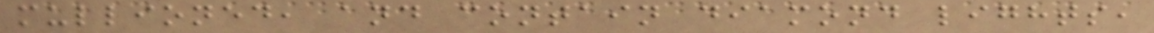mullioned, and contain diamond lights,
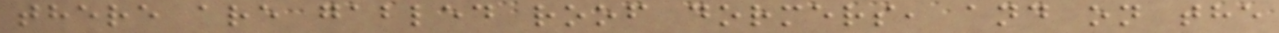there are gabled roof dormers, and on the
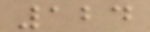124
